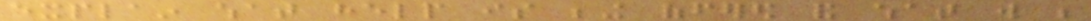explain what help is being offered and what will be
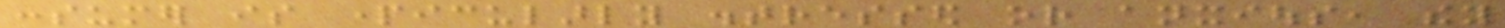consumer is particularly distressed or anxious, they
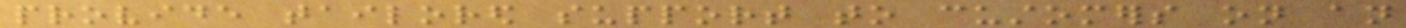provide tailored support to customers on an
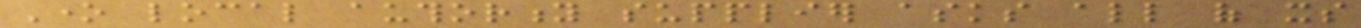One local authority supplier asks all of its
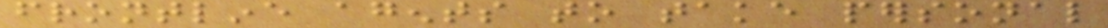frontline agents to take personal
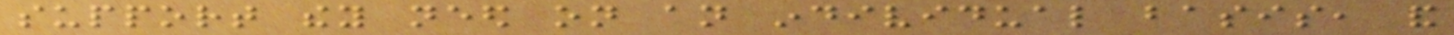support they need on an individual basis, and
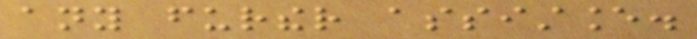any further assistance.
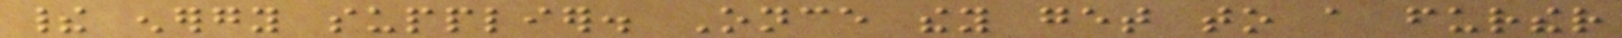their energy supplier. Once they get to a further
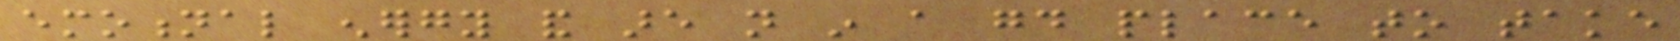emotional energy and are not in a good place to take
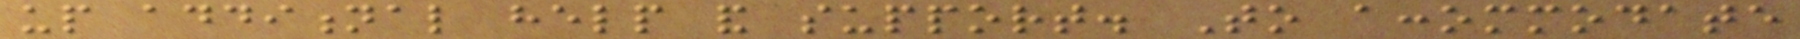up additional help and support. To accommodate
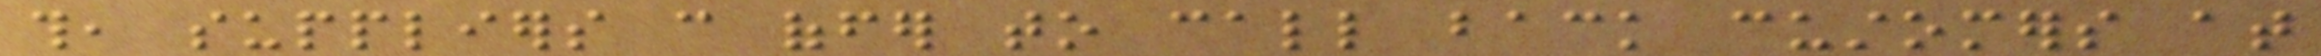this, suppliers can offer to call back customers at
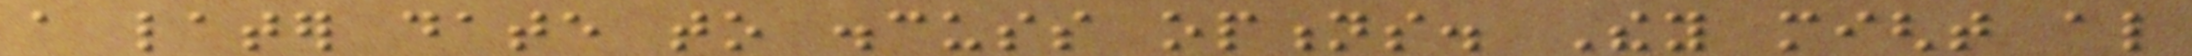a later date to discuss options. They might also
